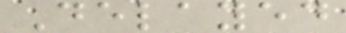Delayed
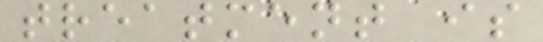treatment is
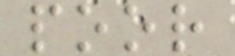poor
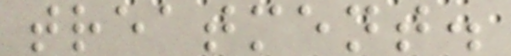treatment.
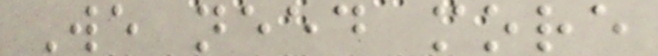We need more
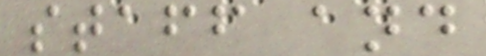staff and
